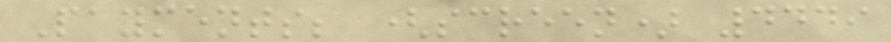Payments; (screen) 4449
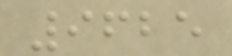9625
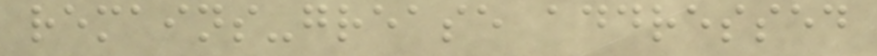remains-grease addressed
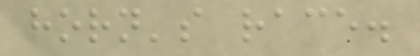horn's race.
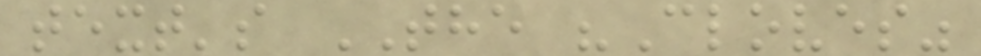text's THE "Cloves"
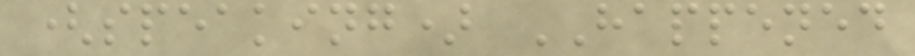(speaking) HAPPENED
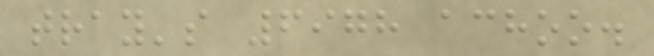tray's 6978 achoo.
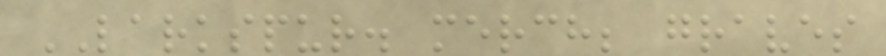LARKSPUR. merch; graves
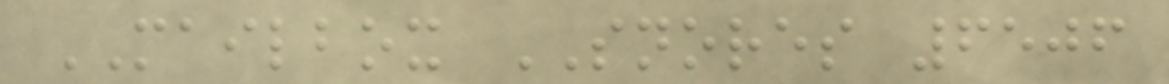MAILBOX SNORES 6506
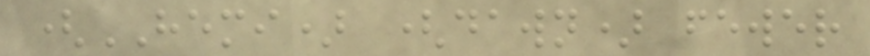(HEMI) (dawn) fewer
